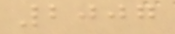2007
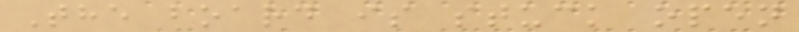The board is stuck open
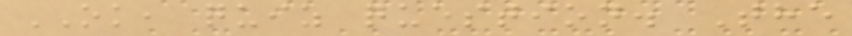OK, quiz question. The
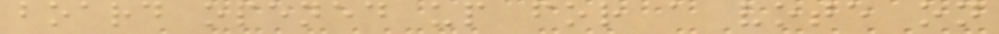board opened up for a vote on
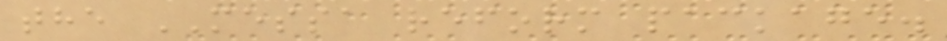the MESSA reform package.
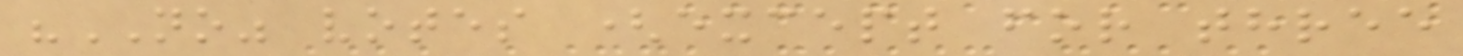"NO" votes (except for three
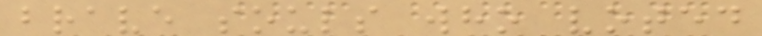brave souls who voted
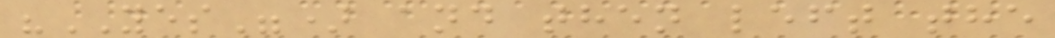"YES") and then left the
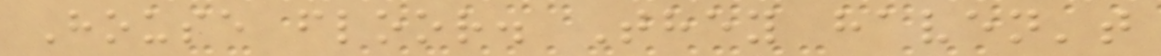House floor. They haven't
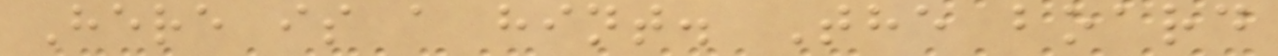Here is a hint. The board
